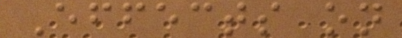Effects on
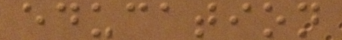education
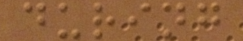during
